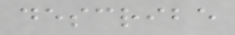describe
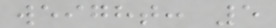weight: 5
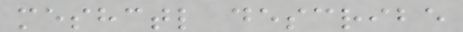meshctl describe
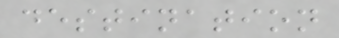destination
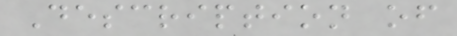Description of
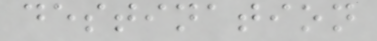destination
